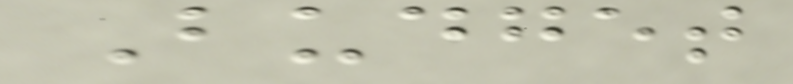Budget
